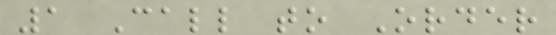1 Call to Order
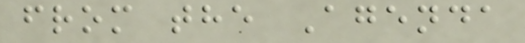from the Agenda
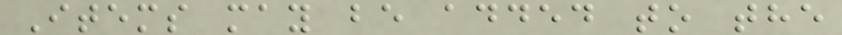Items may be added to the
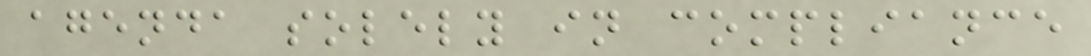agenda solely in compliance
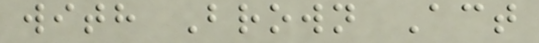with Brown Act
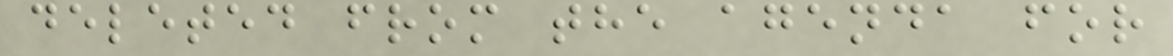deleted from the agenda for
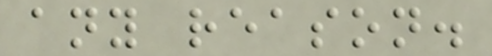any reason.
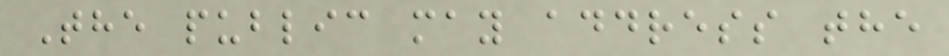The public may address the
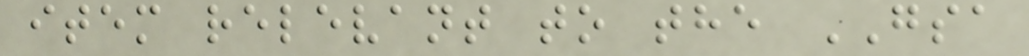item relevant to the GSA
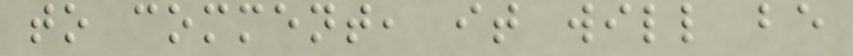to comment, it will be
